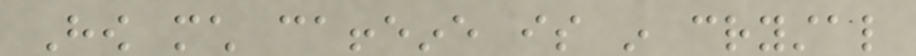How much caffeine is in crystal
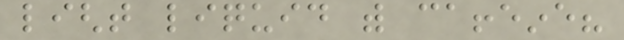light liquid with caffeine?
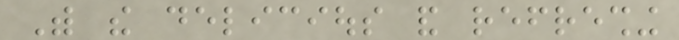With the delicious and refreshing
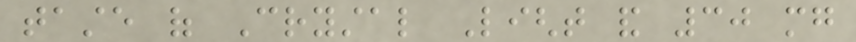taste of Crystal Light and 30 mg
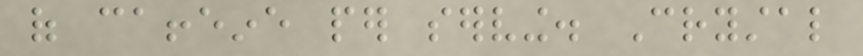of caffeine per serving. Crystal
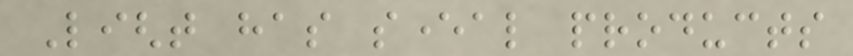Light has several products
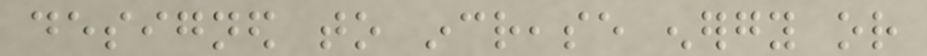designed to increase energy or
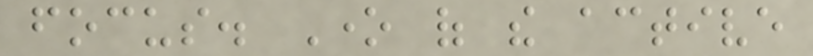focus. One of the active
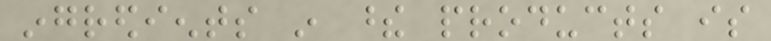ingredients in these products is
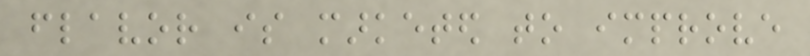flavor is marketed to improve
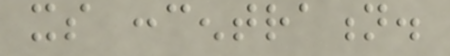its concentration.
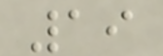19
